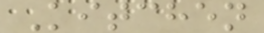Kitchen
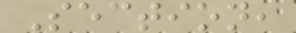Section,
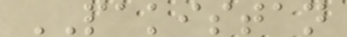PAKISTAN
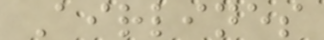Airlines
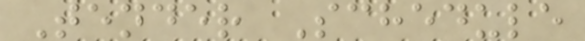Tender Schedule
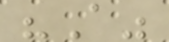"A"
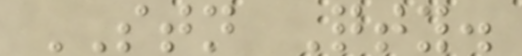STN Qty.
